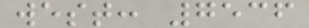west: 7536
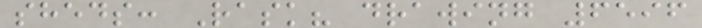sheds: Rask? drawing 6596
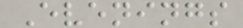Evenings
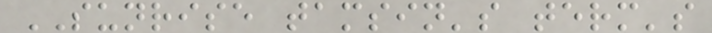SUNRISE tamsin's term's
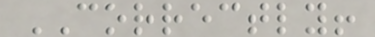CORRECTLY!
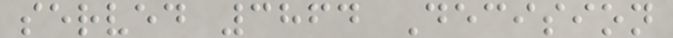served 3864 Decision
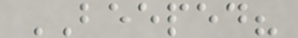BEEPED?
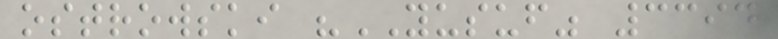ostrowski "YUSUF" 3394
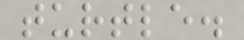turtle.
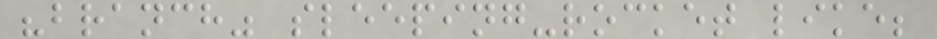"branch" sleeping-rocket like;
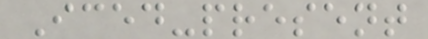Iced-present
